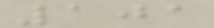101
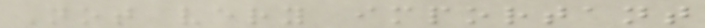Not very important
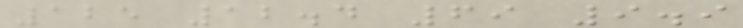125 12.4 69 9.9
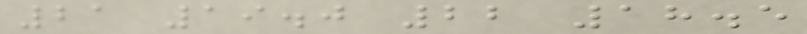21 19.0 22 18.5
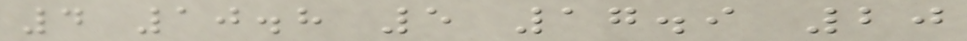4 10.8 5 17.9 20
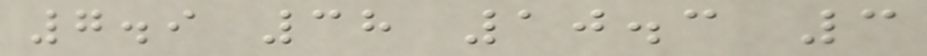7.9 38 10.3 3
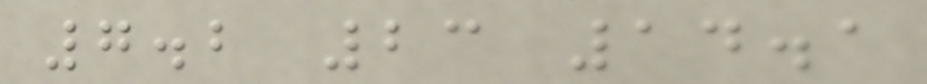7.2 23 14.1
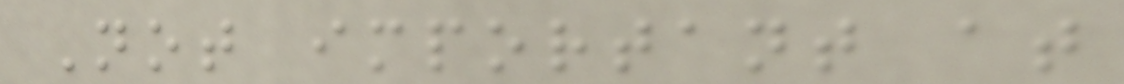Not important at
